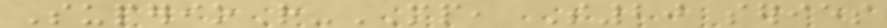SuperioR-MP, S20 series
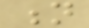n
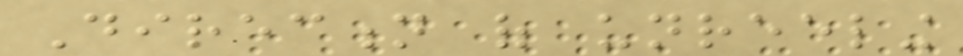Direction of unreeling
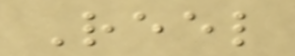Reel
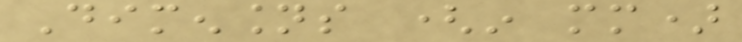Dimensions (in mm)
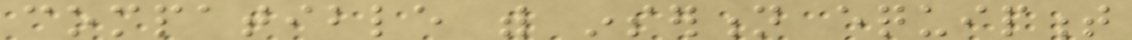compatible with insertion equipment
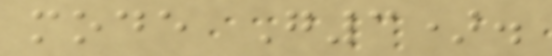mode G3).
